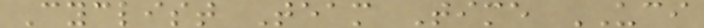Cyclist Team Time UCI
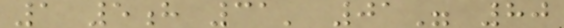1 5h 31' 01" 80
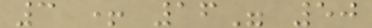3 + 16" 50
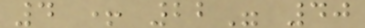4 + 22" 40
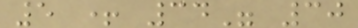5 + 34" 30
